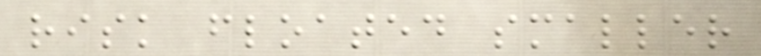risk floated smaller
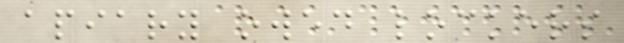apiary owed lockers
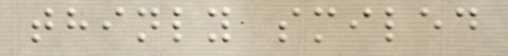thinly smiled
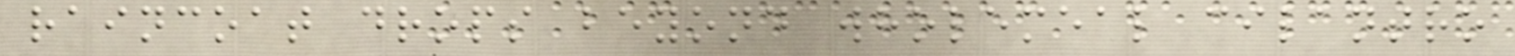raincoat drops beyond wholemeal cilantro
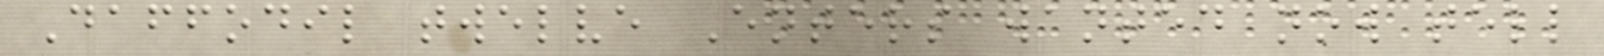Daffodil twelve Enters wanted now tell
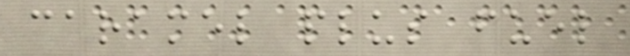caramel plus fuel
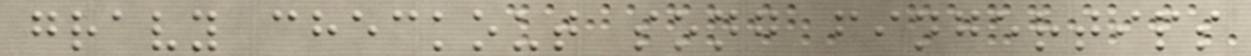gravy checkout song fingertips
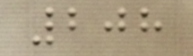208
